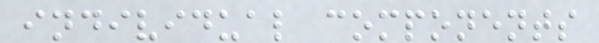individual components
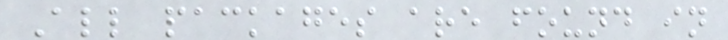All packages are found in
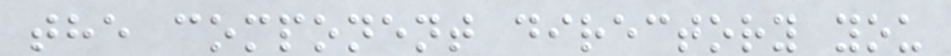the component directory you
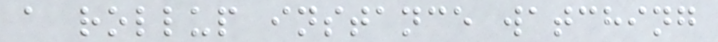a rollup instance watching
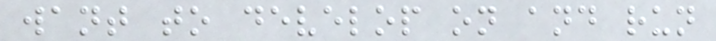want to develop on and run
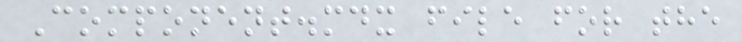Component.mdx file for the
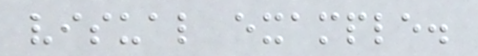visual example.
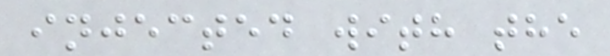injected with the
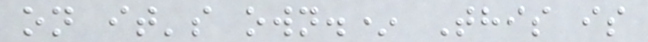on it's own.* This is
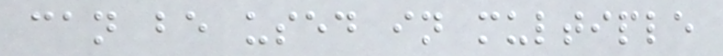can be used in multiple
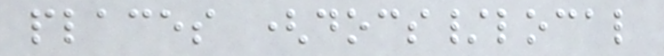places (docs/local
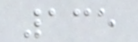135
